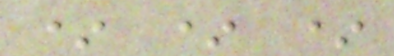* * *
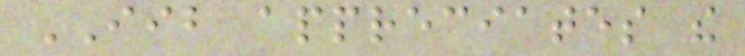IIB appreciates the
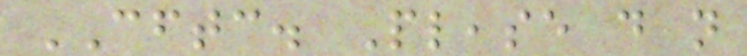CFTC. Please do not
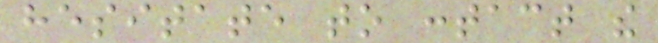hesitate to contact the
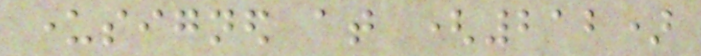undersigned at (212)
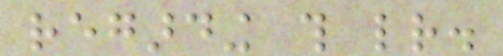regarding this letter.
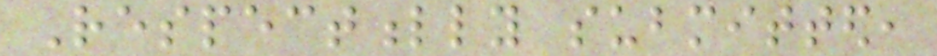Respectfully submitted,
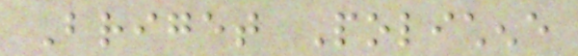Briget Polichene
